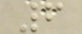6
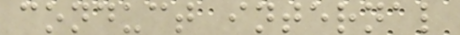conduct internal
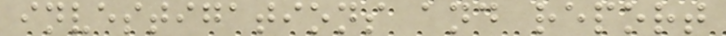investigations and report
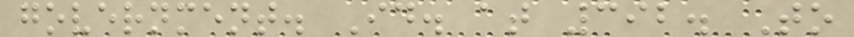government. Id. at 392. To
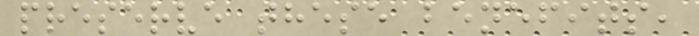preserve these benefits,
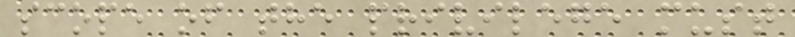scope of the privilege must
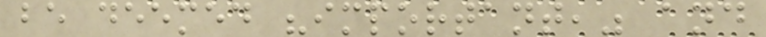be deemed "important," and
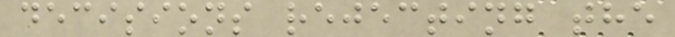decisions rejecting the
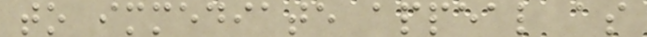to immediate appeal as
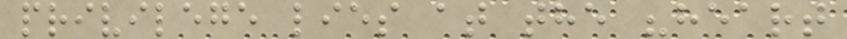privilege lies at the "heart
